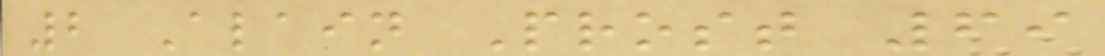2 Alain Prost 69
